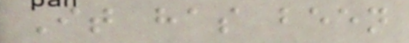It has been
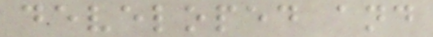developed and
